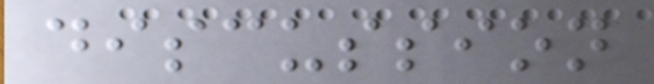discussion
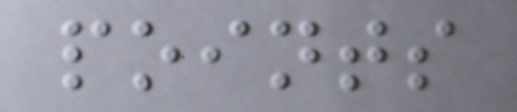points
